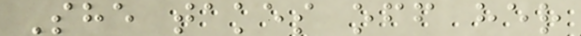She takes off her
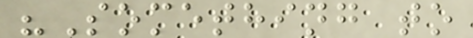"Something to
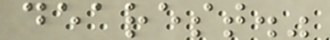dearest."
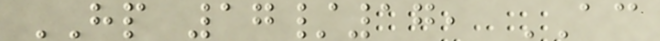HP 17/17, AC
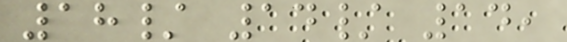18/ 14/ 14,
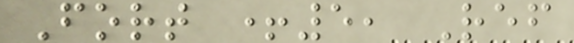Fort +5, Ref
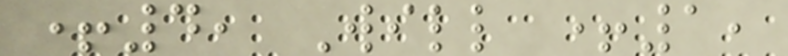+4, Will +1,
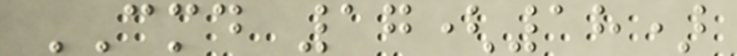CMD 17(18)
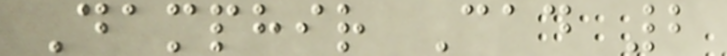Damphir Cad 2
